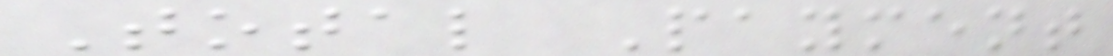Total Payment
